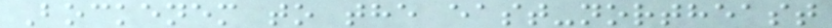Bockenem to the east-northeast
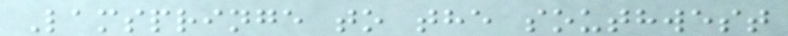Lamspringe to the southwest
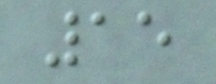15
